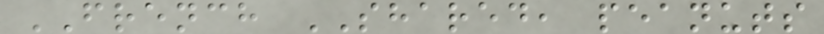FRENCH SHARED, peanuts
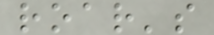roar's
